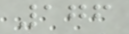176
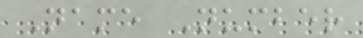Name Number
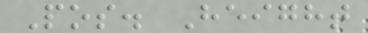Pos. Height
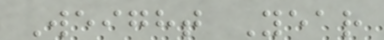Weight Year
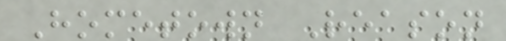Hometown Reason
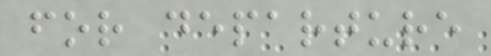for departure
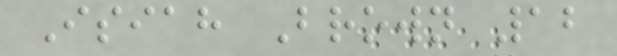Isiah Brown 12
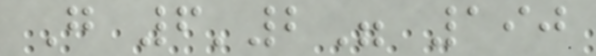G 6'2" 190
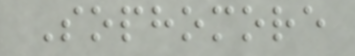Sophomore
